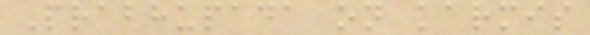Prabhupada on karmis
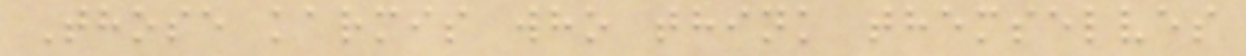Those karmis who think themselves
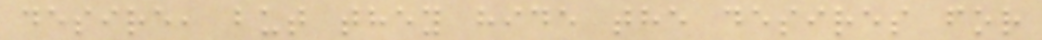desire, but they hide the desires for
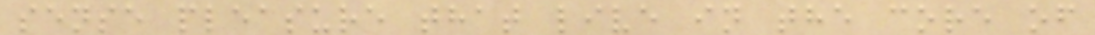sense pleasure that live in the core of
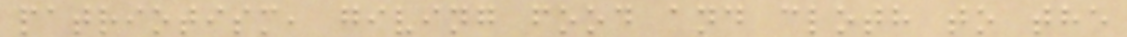patriotism, giving food and cloth to the
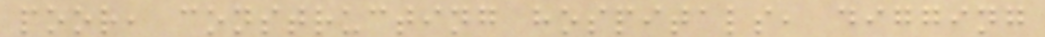poor, constructing hospitals, digging
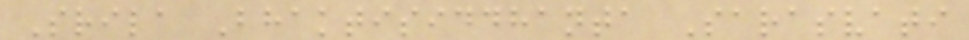Srila Bhaktisiddhanta Sarasvati
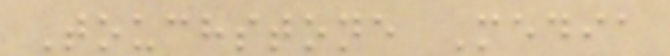Touchstone Media
